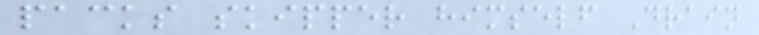packs skipper himself Drain
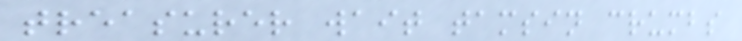treasurer wait tamsin crumbs
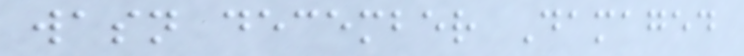wasn december Damaged
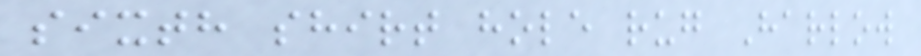sixth shirt hole rug Harlow
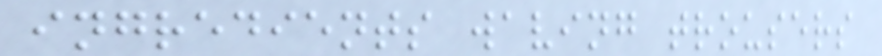ingredients waving trousers
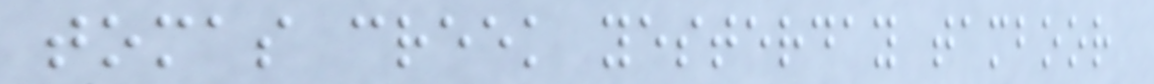tomas creek yesterday tamboor
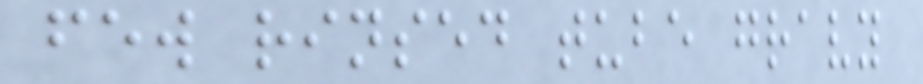few rinsed tube gravy
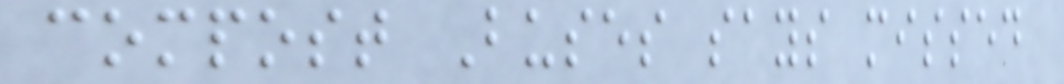compost Buses says missed
